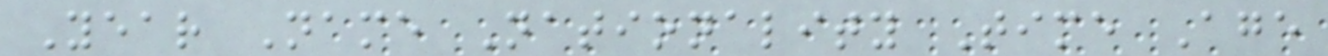Year Name Nationality Time Age
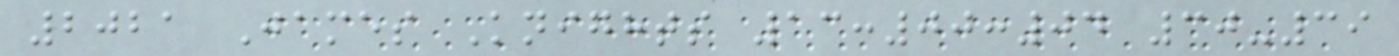2021 James Knights 13:00:04 30-39
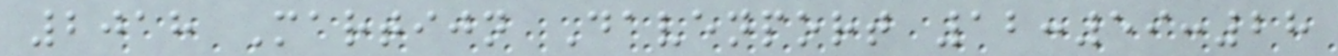2018 Martijn Davenport 12:59:28
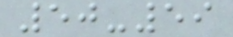50-59
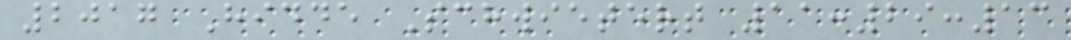2017 Hidde Schwietert 11:29:13
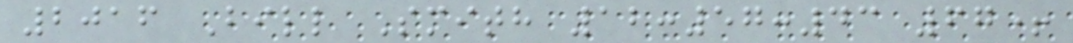2016 Bill Smith 12:57:43 67+
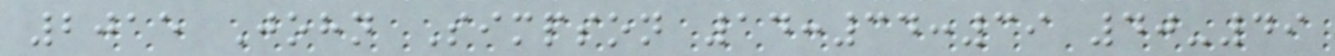2015 John Simpson 14:34:39 40-49
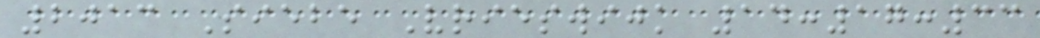2013 Siebe Vrieswijk 14:17:33
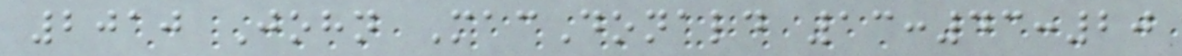2010 John MacDonald 13:43:20
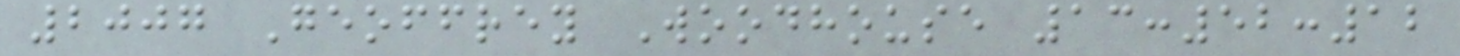2007 Geoffrey Woodhouse 13:52:12
